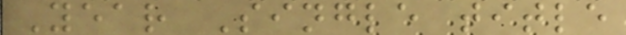Year Single title
